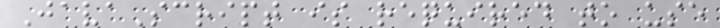JavaScript is required to use
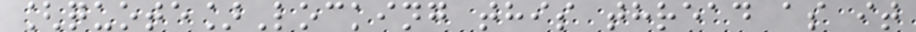[quote]Locking this thread as it
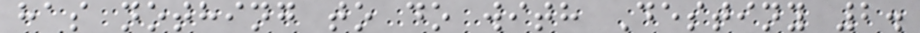has nothing to do with Destiny 2.
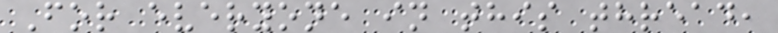For everyone in this thread,
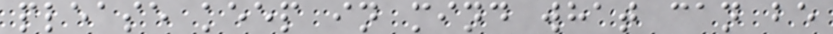please keep in mind what can be
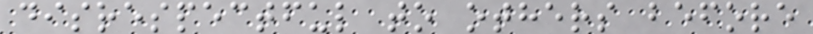disrespectful to others before
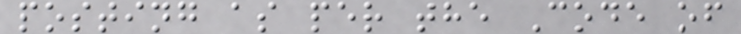posting as per the Code of
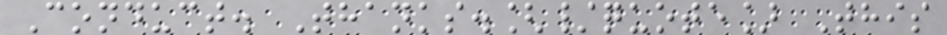Conduct. Thanks.[/quote] This
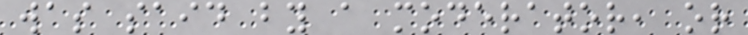was said by a moderator, or
